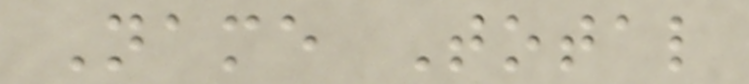Name Total
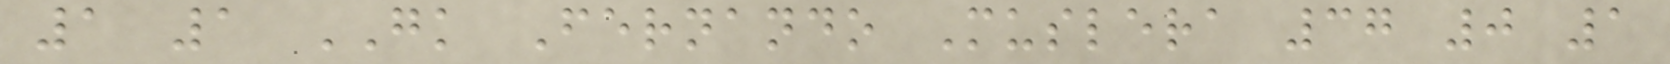1 1 GK Fernando Muslera 37 0 1
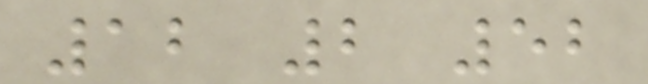12 2 52
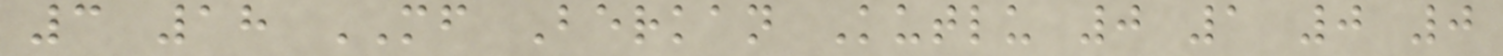3 18 MF Berkan Kutlu 0 1 0 0
